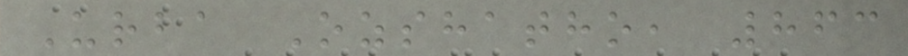Urba Ozshatho, 863
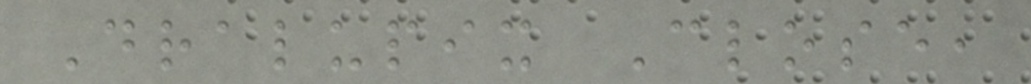Dralupix Close,
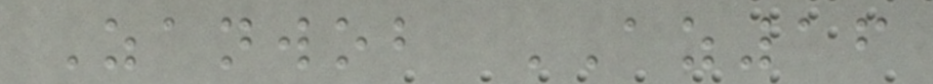Zanwob AZ16
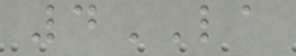4LA
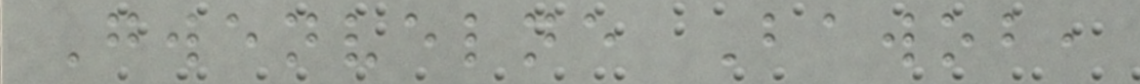Gwenvelne Bawob,
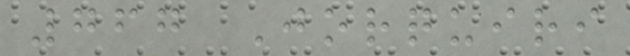767 Jorquiri
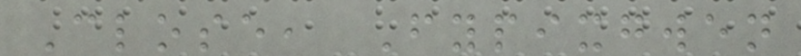Close, Fypixgwen
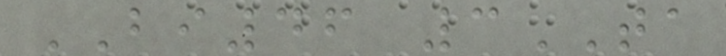BI46 3TA
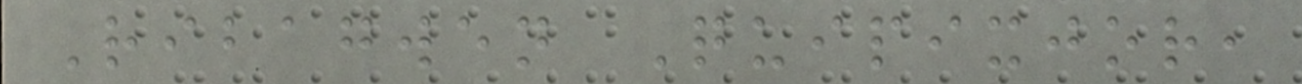Ribagwen Quipixjor,
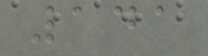141
